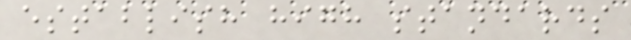establish high standards
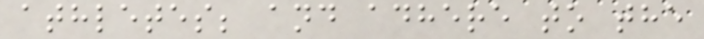athletes; and adhere to the
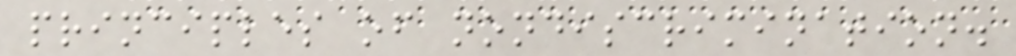principles of nondiscrimination.
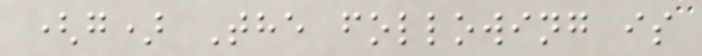(g) The following is
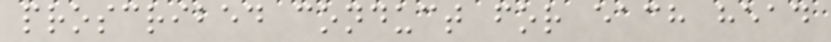proscribed conduct for each head
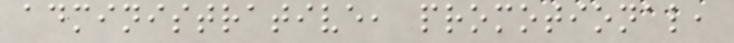administrative, promotional,
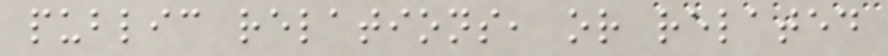public relations, or related
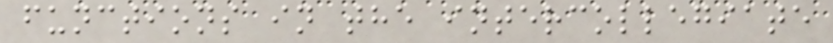functions in the intercollegiate
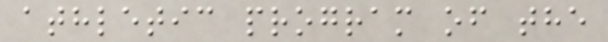athletic program of the
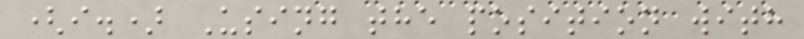(i.) Using the position with
